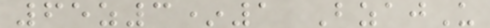65z3*1 BzajU
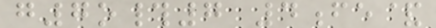g7o#7 4fe&
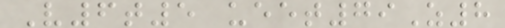V6t5 ueet79Z8
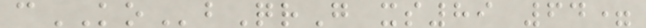cKObQrG xs89 64=
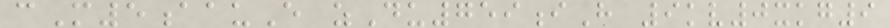cM5aauE zDu759iH 9kv0xkg9
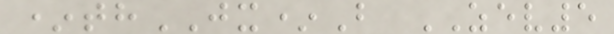*thJX*B ZEV5
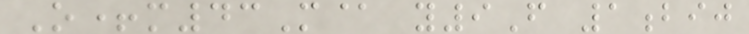O+m43M@ y9F 1bij
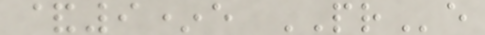&9*e PRe
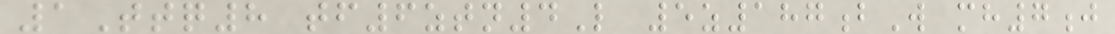1Ttq8 tf6ztn4L 5z187bW mh7j
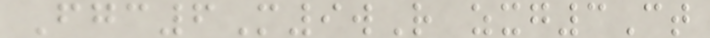Fgc6M9wR zxg3Ct
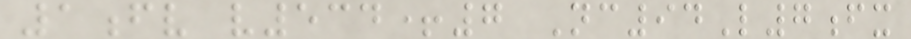1fv v534+7 Nc94L7fx
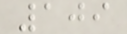109
